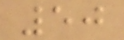50
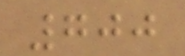700
